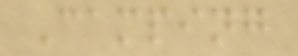Camping
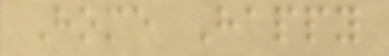Home Happy
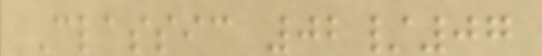Classic 02/07
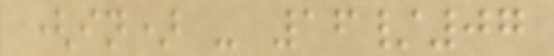(in) - 16/07
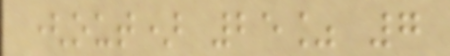(out) 25% 7
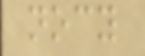nocy
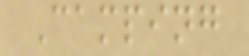Camping
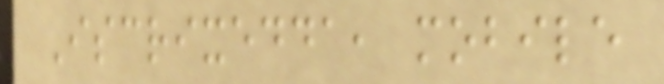Iscrixedda, mobile
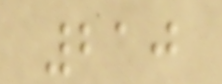210
